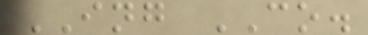ING CO.
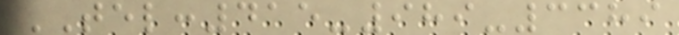TEL:415-989-3389
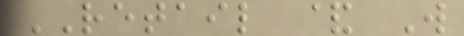RETAIL & W
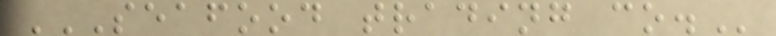SEAFOOD TRADING CO.
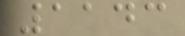1143
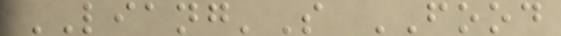LIANG'S FOOD
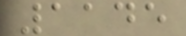1145
